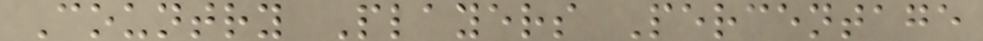Country Players Percentage
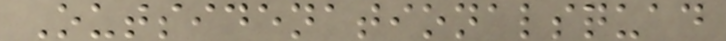Outsidenationalsquad
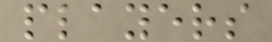players
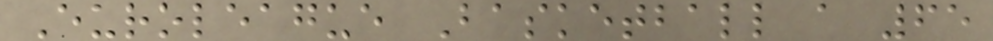Euroleague Basketball a 65
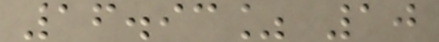16.93% 10
